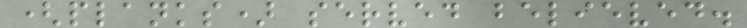(planks) served believed.
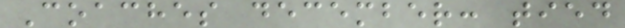Coaches december: tied
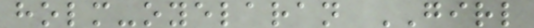holm-oyelaran GIRL
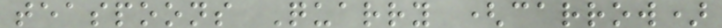teaspoons Quarry (carrow)
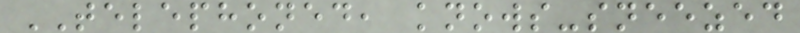TELEPHONED, knows-sneezed
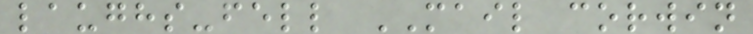laughs-fell MAIL corwin
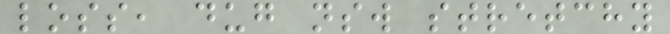loss, dug nsw stretchy
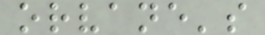orvane's
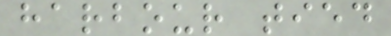harbour tied
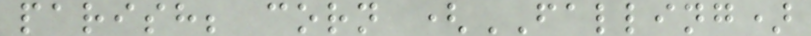parish; corn (FALLING)
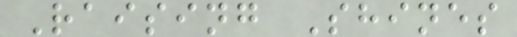Raising Shines
